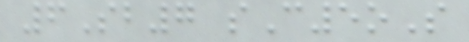6Sb7 sC5oS
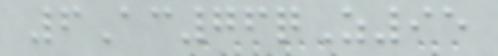6Ac76qZ95
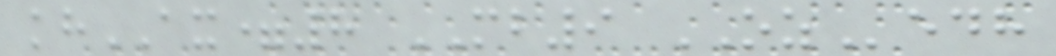khAX=8 MB9 OZedh
